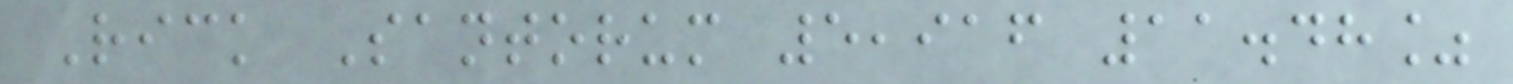Rick Santorum 5,916 11.48%
